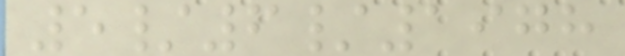5/6/1978
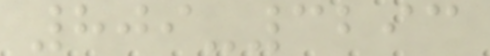809-3293
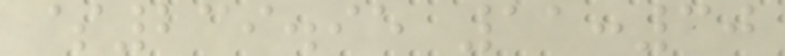$239.95 11:30
